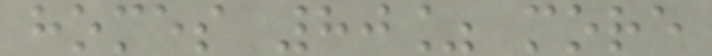homes 80% more
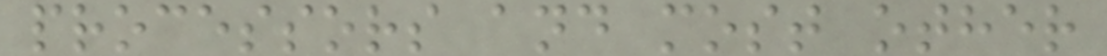processors and most other
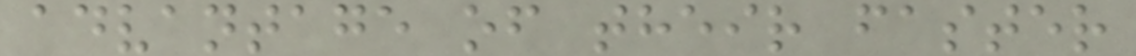advantage of their faster
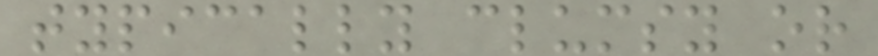typically clumsy or
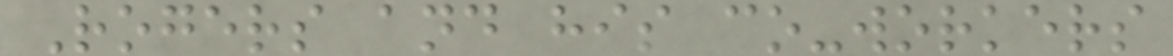Rogers and his co-workers
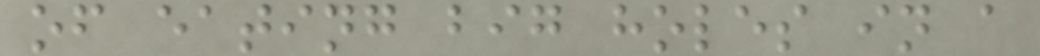of eating big holes in a
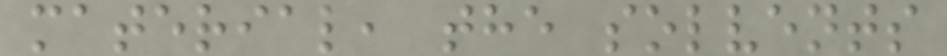material, the solvents
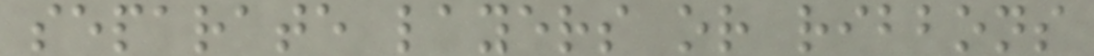separate layers or ribbons
